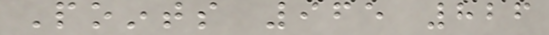Points 965 826
